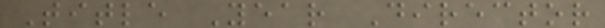Title Year Director
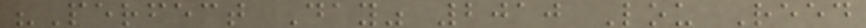"Perfect Day" 2010 Lou Reed
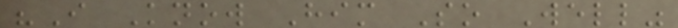"I Know Him So Well"
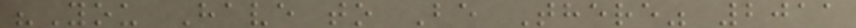"You Have to Be There" 2011
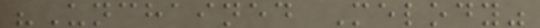"Unchained Melody"
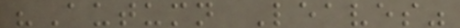"Autumn Leaves"
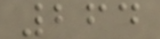264
